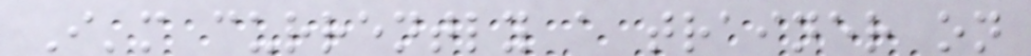I'm currently a trainer on
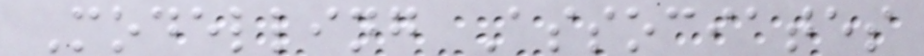Modelling Associates
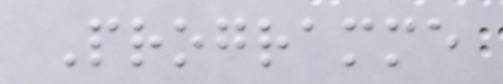Programme
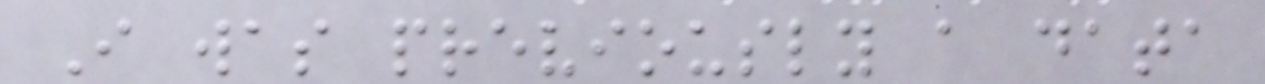I was previously a data
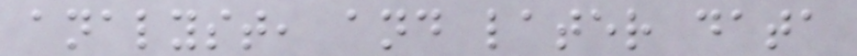analyst, and later data
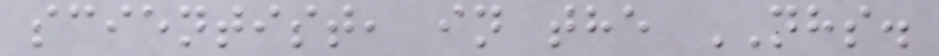scientist, in the NHS.
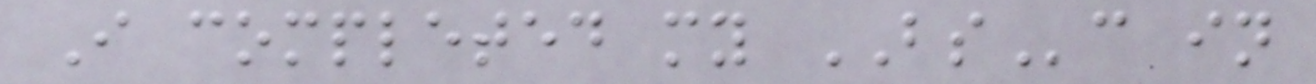I completed my BSc in
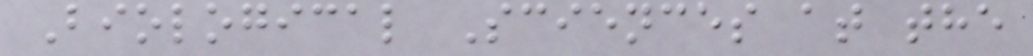Biological Sciences at the
